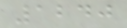1240
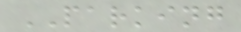PARKING
